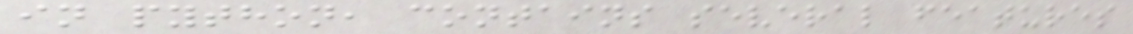in python, contains several features
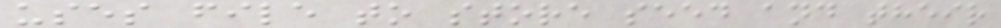uses file to store seed and their
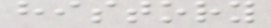history
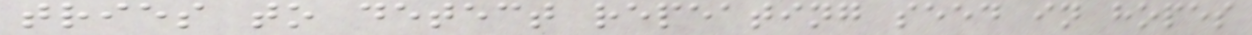tries to detect repeating seed in hopes
